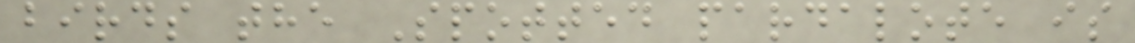birds the Spotted pardalote is
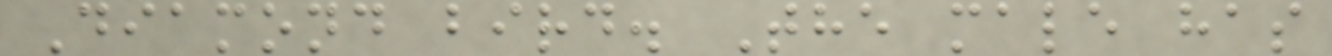Diamond bird. The male has
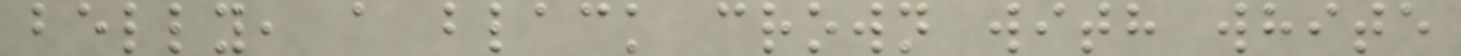belly, a black crown with white
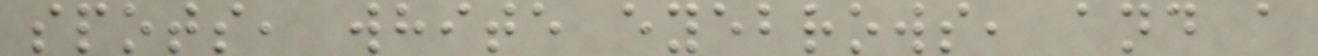spots, white eyebrows, and a
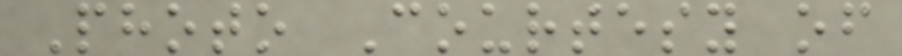Photo Courtesy of
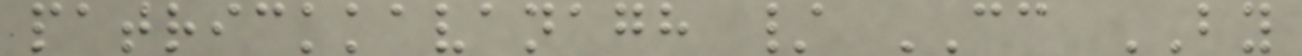patrickkavanagh / CC BY
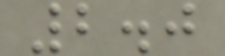2.0
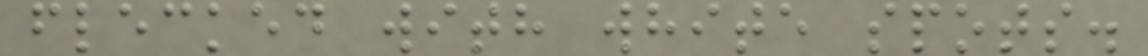flecked with white spots.
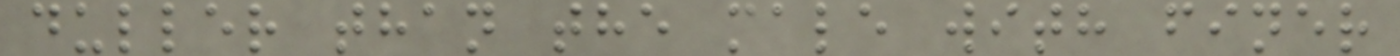duller than the male with finer
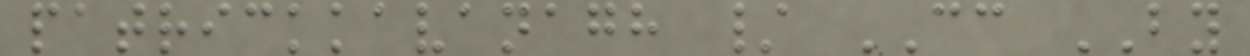patrickkavanagh / CC BY
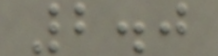2.0
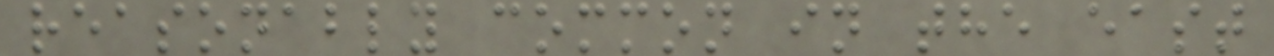reasonably common in the east
